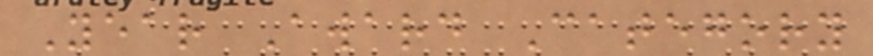Year Award Category
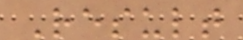Result
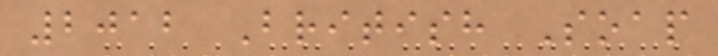2012 British Soap
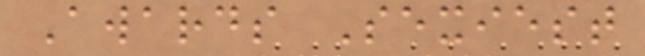Awards Sexiest
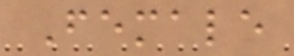Female
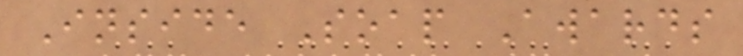Inside Soap Awards
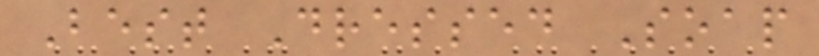Best Dressed Soap
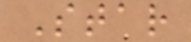Star
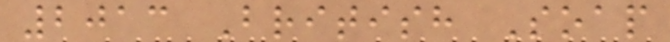2013 British Soap
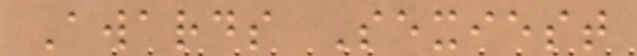Awards Sexiest
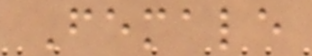Female
